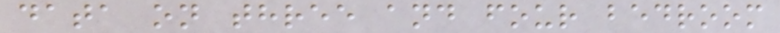data on three and four bedroom
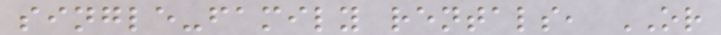single-family rentals, OR
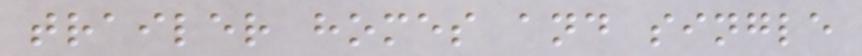trailer homes and single
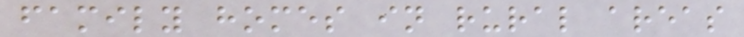family homes in rural areas
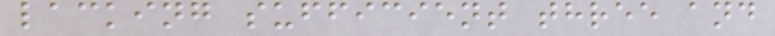lacking sufficient three and
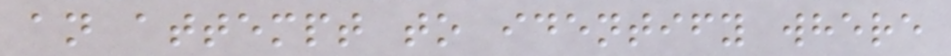an attempt to identify where
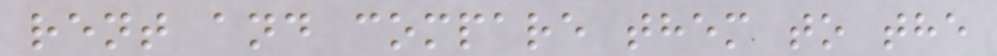rent and compare them to the
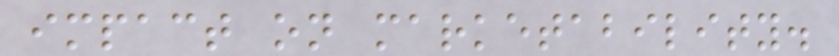impact on marketability.
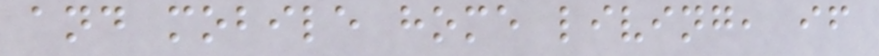and mobile home living, if
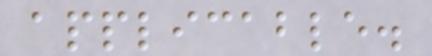applicable.
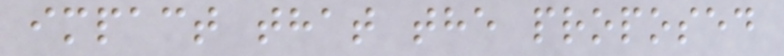impact that the proposed
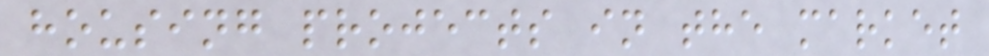housing projects in the market
